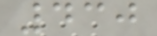430
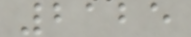2125
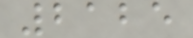2125
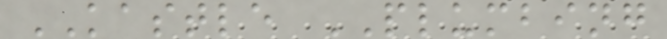KASTLE PLUMBING
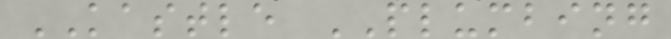KASTLE PLUMBING
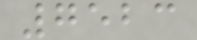7523
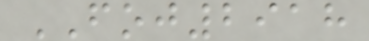FOJ2918
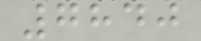7840
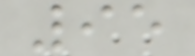95
